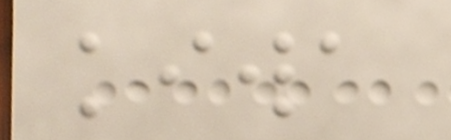kiwa
